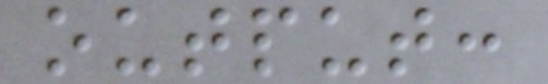output:
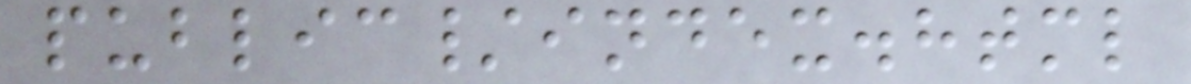public/index.html
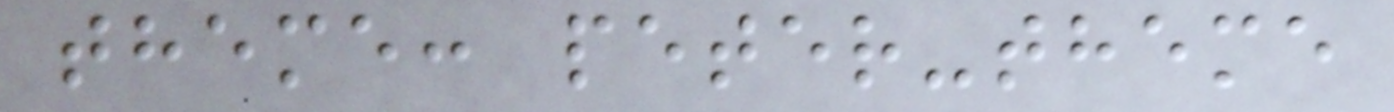theme: peter-theme
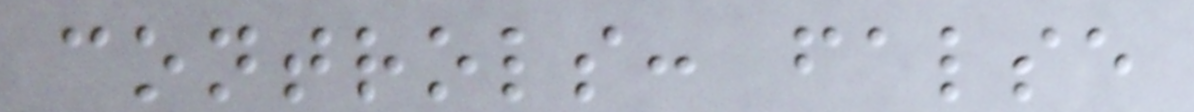controls: false
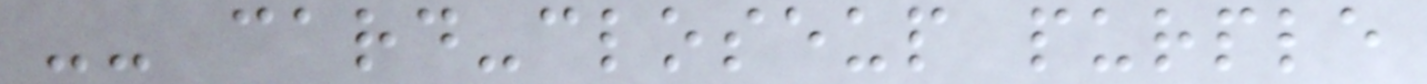-- card-closeup purple
